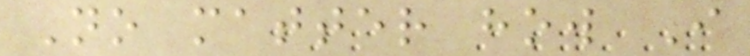No matter how I
